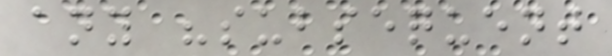any "subsequent
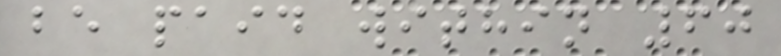be paid within 60
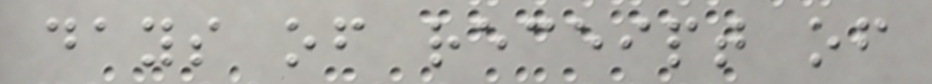days of receipt of
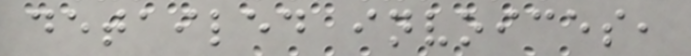detailed invoices,
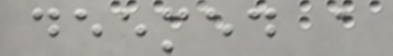deemed a
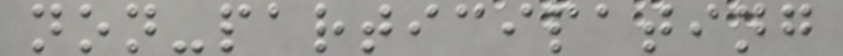non-participating
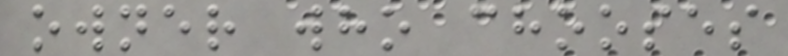owner who chooses
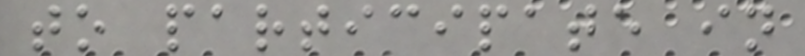to participate in
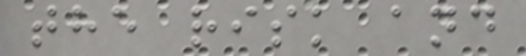the risk and
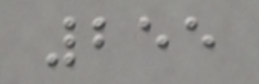255
